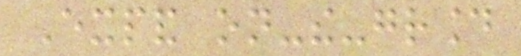Expand on-the-ground
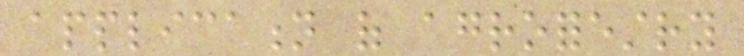application of agroforestry
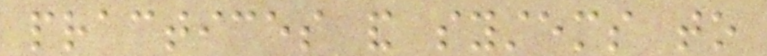practices and systems to
